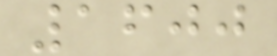1600
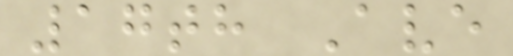17th Ave
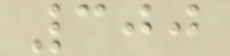300
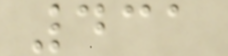431
